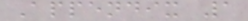Appendix 1
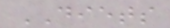DIETS
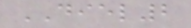DIEL2
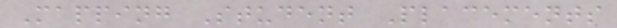Mapping Student Placements
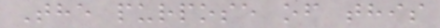The purpose of this
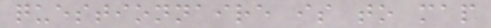questionnaire is to map
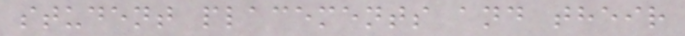student placements and their
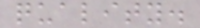quality.
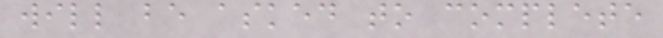will be asked to complete
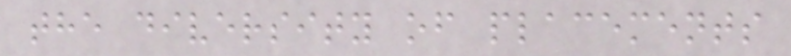the diversity of placements
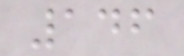146
